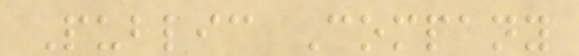Public Company
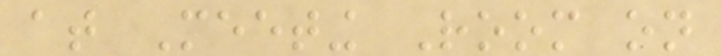at Meeting Room on
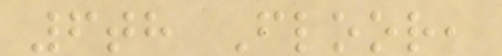6th Floor,
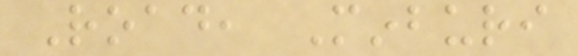Road, Minburi
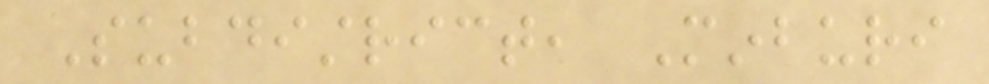Subdistrict, Minburi
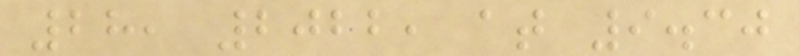28, 2022, at 9.30
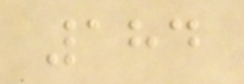184
